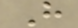H
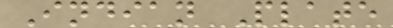Indian Plate
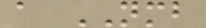a NMB
